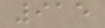915
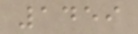1459
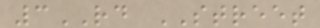3RD STREET
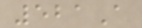521A
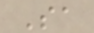Sa
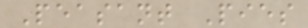Peasant Pies
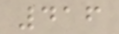416
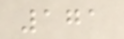171
